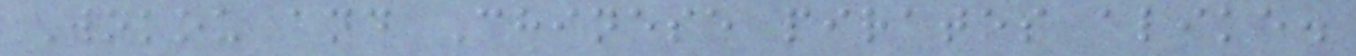Wokou and Chinese pirates alike.
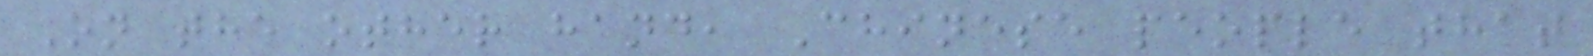On the other hand, Chinese people that
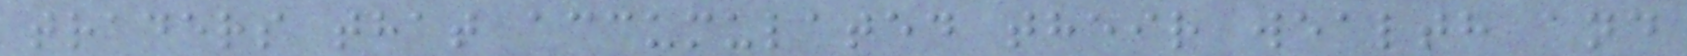traders that accumulated their wealth and
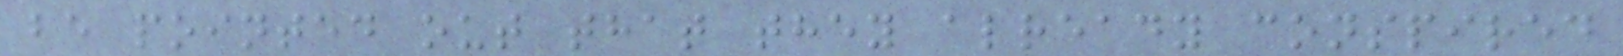be pointed out that they already conspired
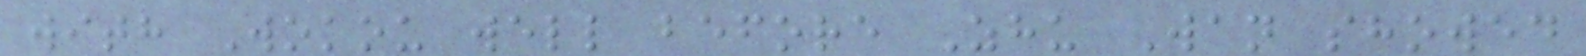with Wokou well before Zhu Wan showed
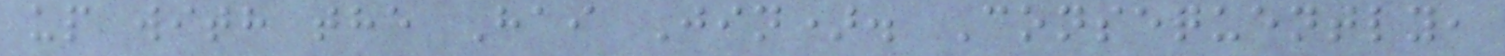up with the Hai Jin). Consequently,
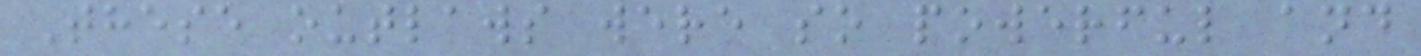These outlaws were so powerful and
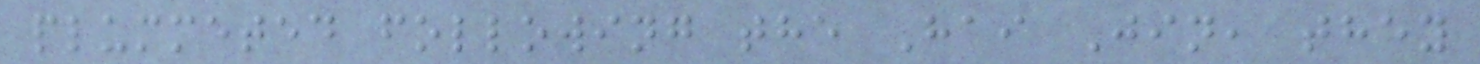plummeted following the Hai Jin, they
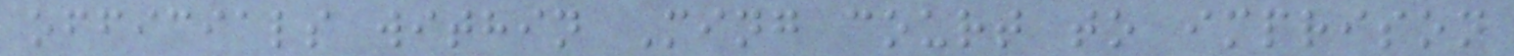officials within Ming court to imprison
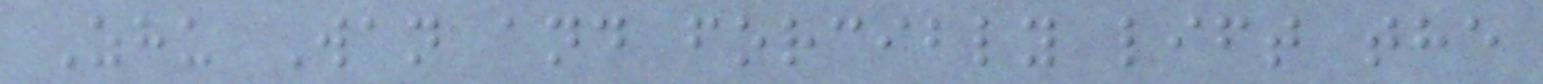Zhu Wan and forcibly lift the
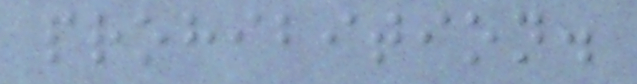prohibition.
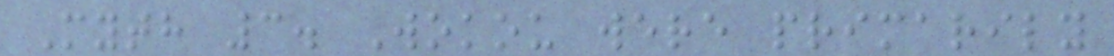Myth 3. Wokou were primarily
